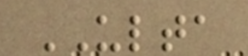ULTA
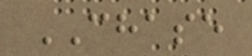CHASE
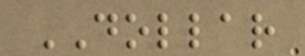DOLLAR
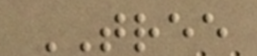TREE
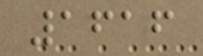1616
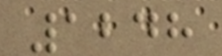1248
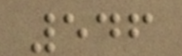546
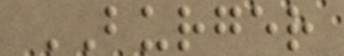BURGER
